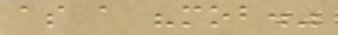as a "mob."
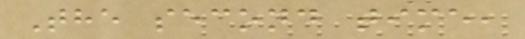The second time,
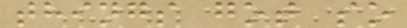things got so
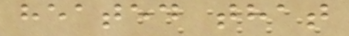heated that
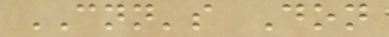CNN's Don
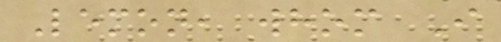Lemon, whom I
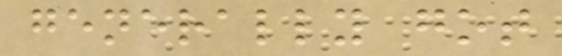generally got
